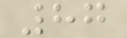87
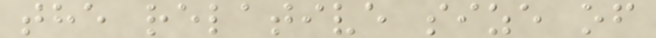the relative size of
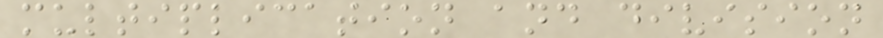multiplication and division
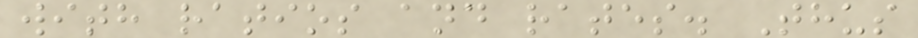with ratios and rates. Thus
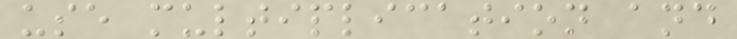use multiplication and
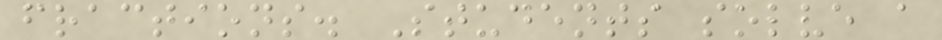fractions. Students solve a
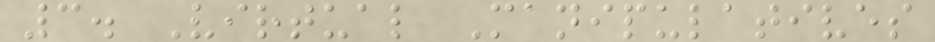3. Virtual Manipulatives
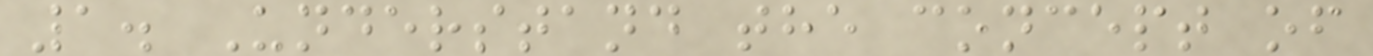1. Understand the concept of
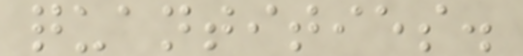quantities.
